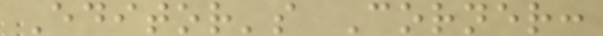Editor's Corner:
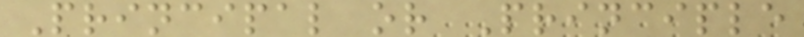Principal or Principle
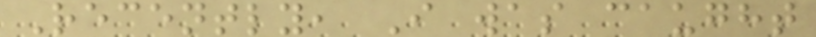Recently, I was caught
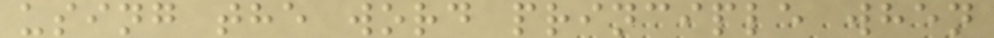using the word principle when
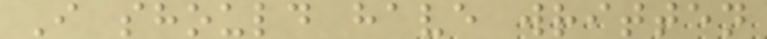I should have written
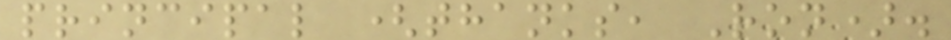principal (thanks, Ron).
